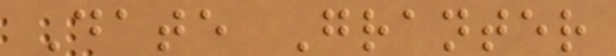Date Granter
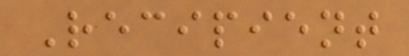Recipient
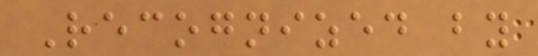Recognized by
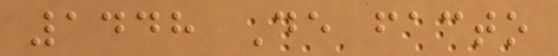1448 De facto
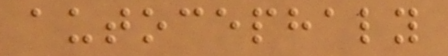autocephaly
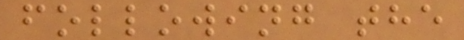following the
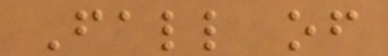Fall of
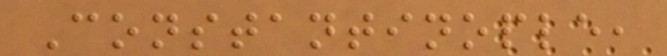Constantinople,
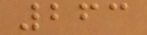263
